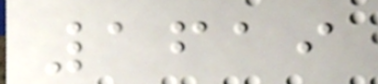1619
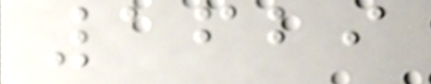1629
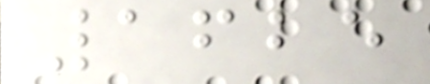1625
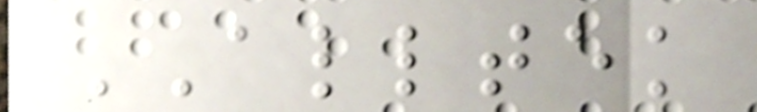ALLTEK
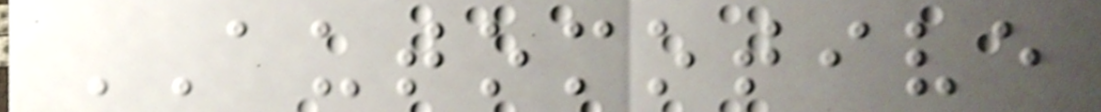AUTOMOTIVE
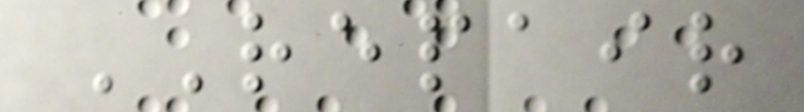REPAIR
